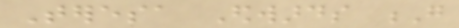Teresa Edwards G
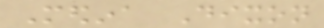Medina Dixon
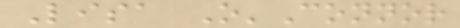Lisa O'Connor
